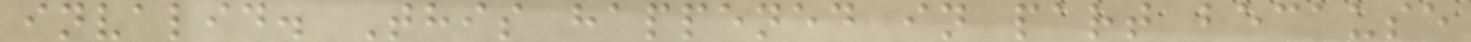invalid. This happened in part because
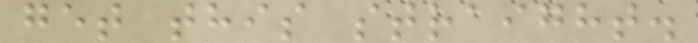get this straight.
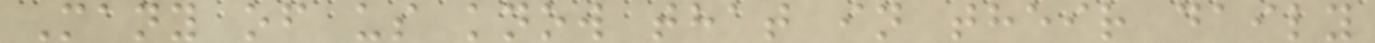Many of us know that in their daily
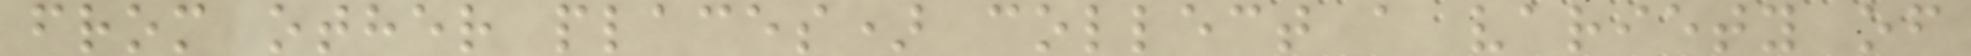from other places) collect a variety of
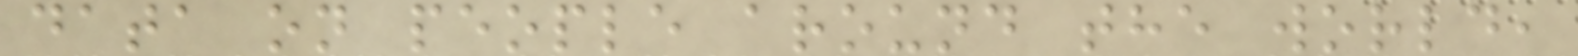data on people around the world,
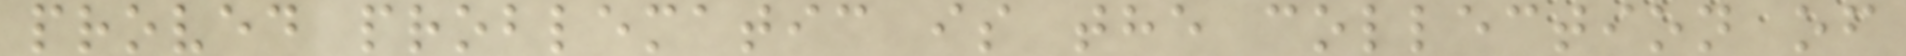proved problematic is the collection of
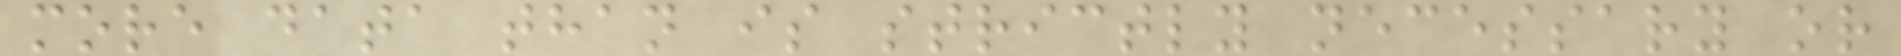more data than is strictly necessary or
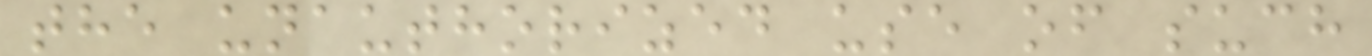the unauthorized use of such
